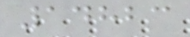14823
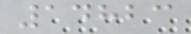14823
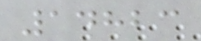14823
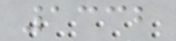1332
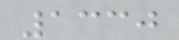1330
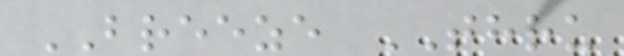BREEZE THRU
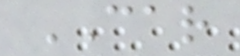CAR
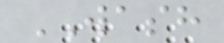WASH
